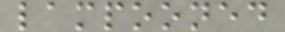lampooned
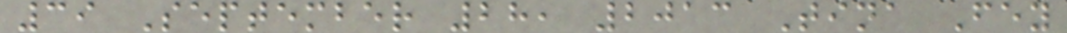39 September 28, 2013 Tina Fey
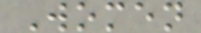Women
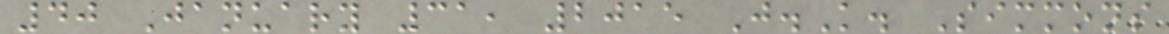40 January 31, 2015 J.K. Simmons
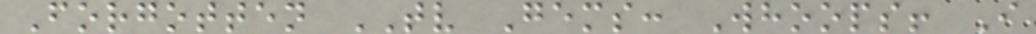Forgotten TV Gems: Whoops! I
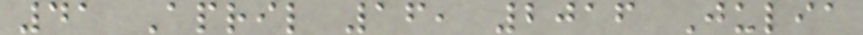41 April 16, 2016 Julia
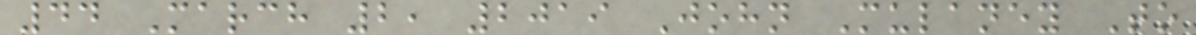44 March 2, 2019 John Mulaney To
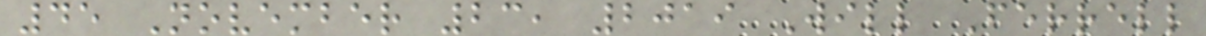45 November 23, 2019 Will Ferrell
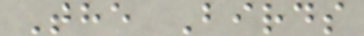The Birds
